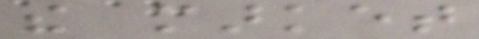the market
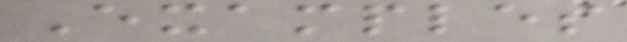Examples
